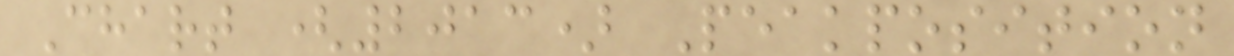Chart (2013) Peakposition
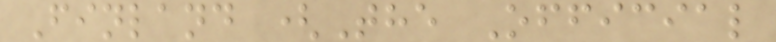Finland (The Official
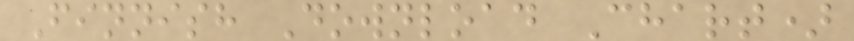Finnish Download Chart)
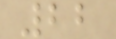22
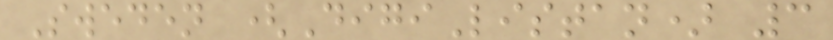Sweden (DigiListan) 3
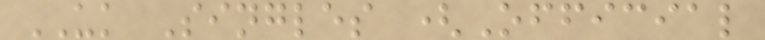UK Singles (Official
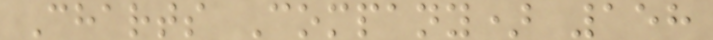Charts Company) 158
